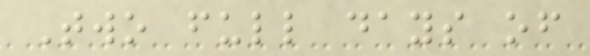Two full days of
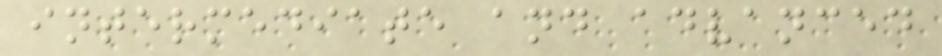intermediate and advanced
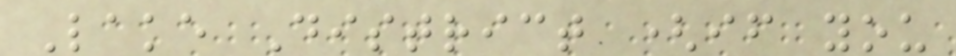Lake District (if you
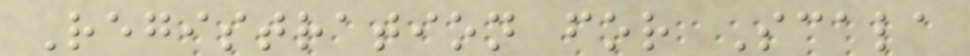Registration for Scala
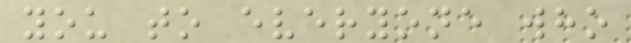you to everyone who
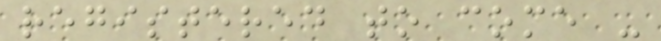registered to come -
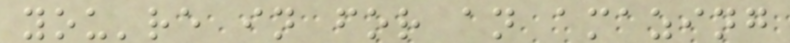you're in for an amazing
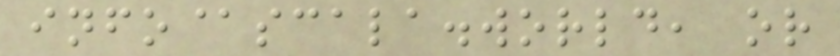info@scala.world, or
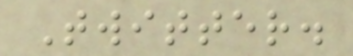Twitter.
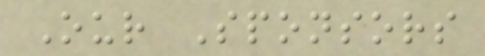Our Sponsors
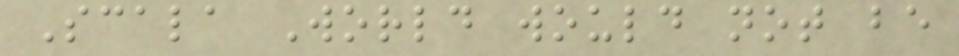Scala World would not be
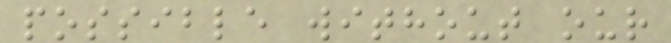possible without our
